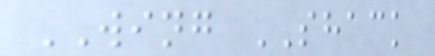WING SHACK
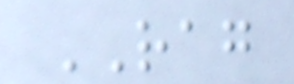RAG
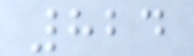824
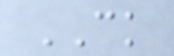CK
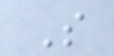S
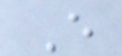E
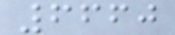6660
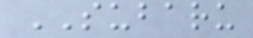SUBARU
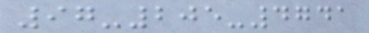97-205-4741
